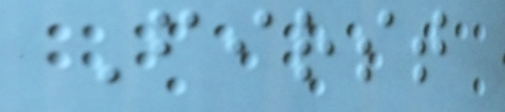First
